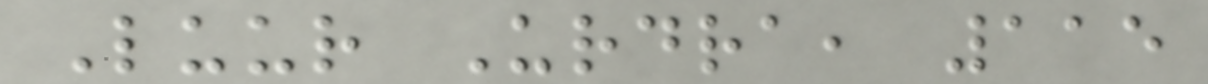Luur Urdra, 115
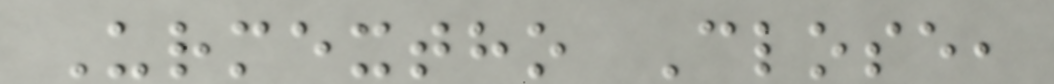Urmextho Close,
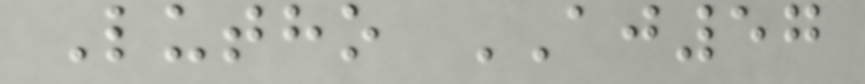Lutho AJ57
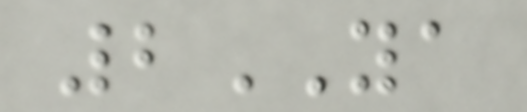2YA
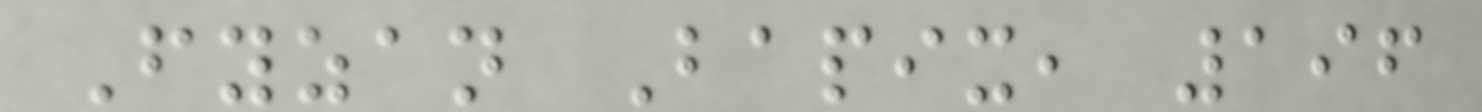Fyzan Bapix, 196
